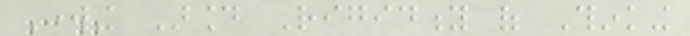Working Around Rigidity of Thinking
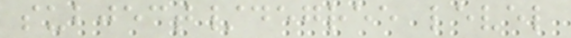subject/degree level
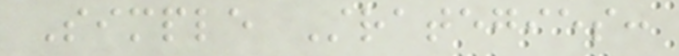Simple Strategies:
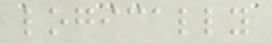logically
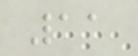11
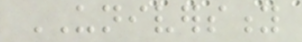UNIVERSITY
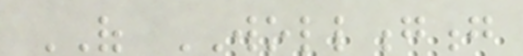OF WOLLONGONG
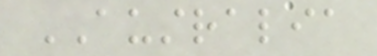AUSTRALIA
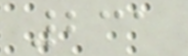231
